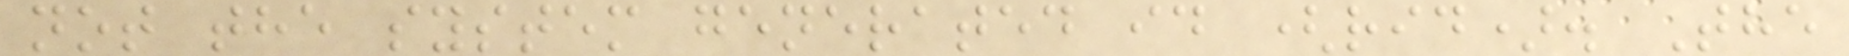not the system generated id (rid). The
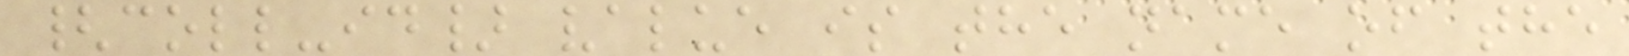{coll-id} value is the name of the
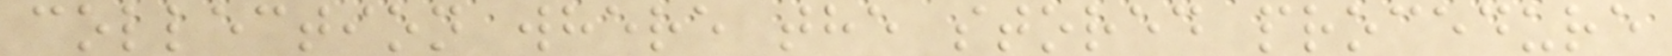collection where the stored procedure
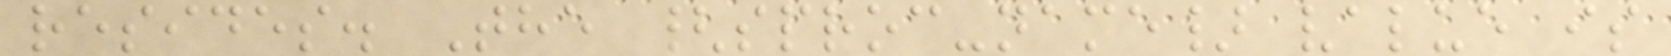resides. The {sproc-name} value is
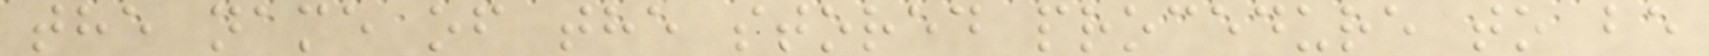the name of the stored procedure to be
